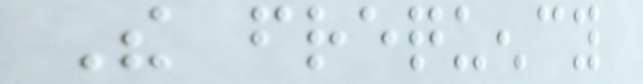The frequency
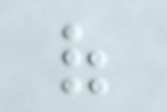of
